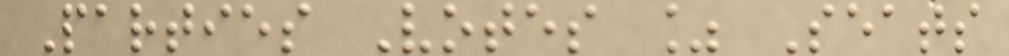Parties Votes % Seats
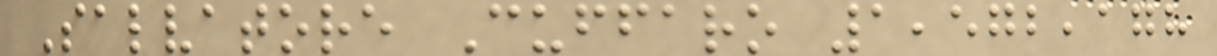Salvatore Cuffaro 1,572,178
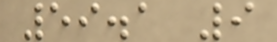59.1 9
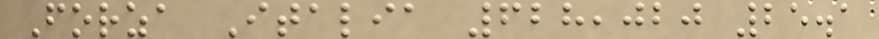Forza Italia 628,020 25.1
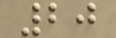20
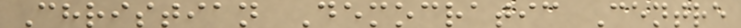Christian Democratic Centre
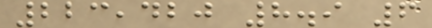223,420 8.9 6
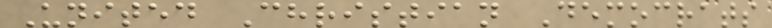United Christian Democrats
